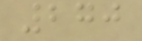270
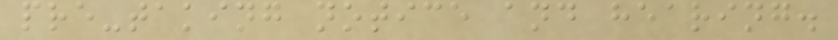pre-taking notice and hearing.
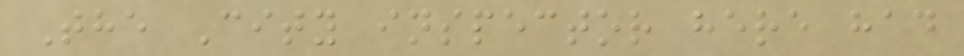The City inspector here had
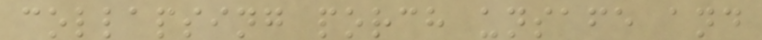collapsing porch unsafe and
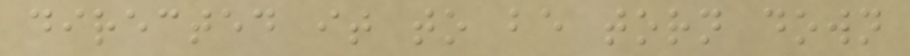directed it to be torn down
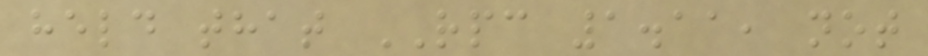held that RPC 1.11, not
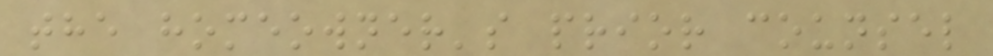the homeowner's prior counsel
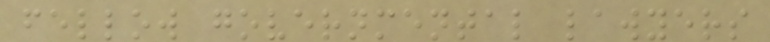fellow governmental lawyers
